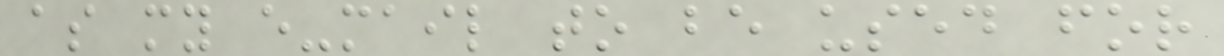as my e-mail to be used for
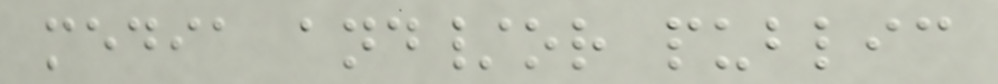media and/or public
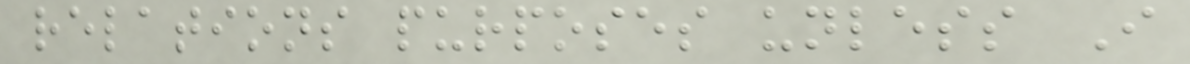relations purposes unless I
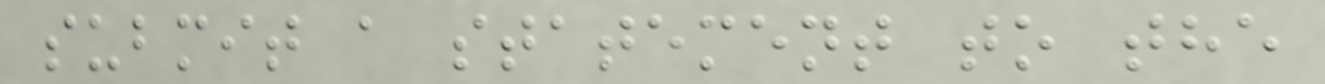submit a statement to the
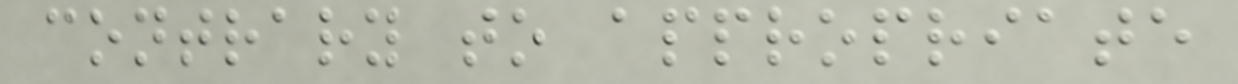contrary to appropriate
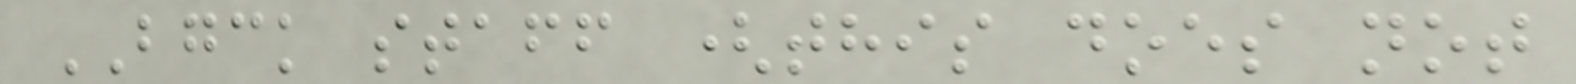BGCK staff (this does not
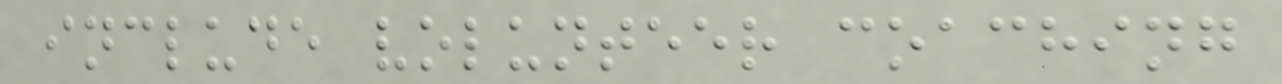include volunteer coaching
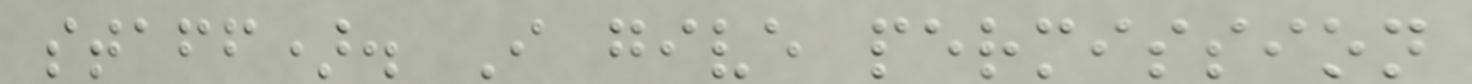staff). I give permission
